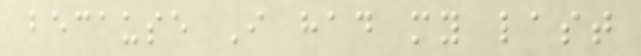because I had my last
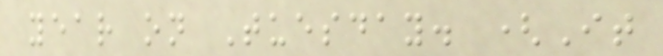year on Tuesday. (It
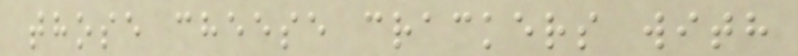those cheese crackers with
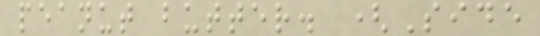peanut butter. (Side
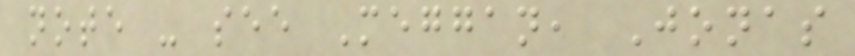note - see Meggan, Jonas
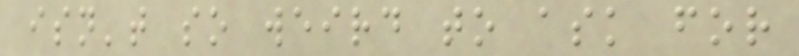isn't so weird to ask for
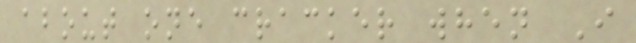about one cracker when I
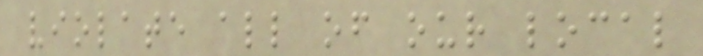violate all of our local
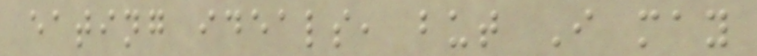eating ideals, but I may
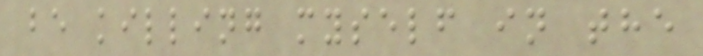be killing myself in the
